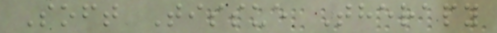Soft Tissue Therapy
